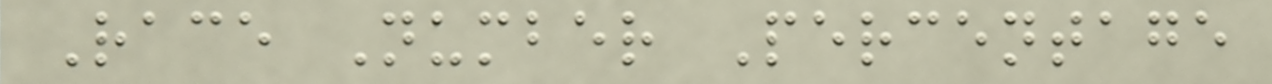Race Number Percentage
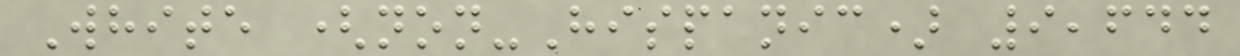White (non-Hispanic) 9,644
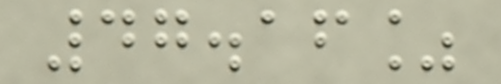47.16%
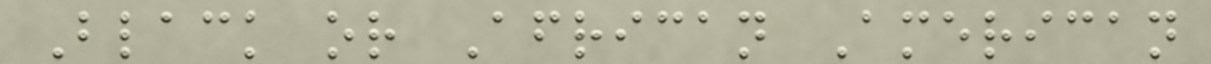Black or African American
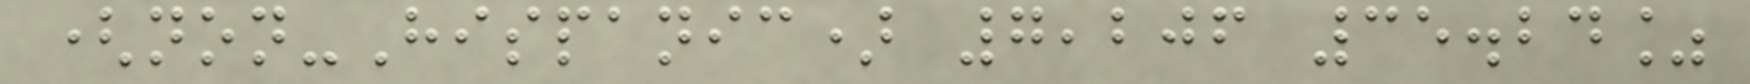(non-Hispanic) 7,206 35.24%
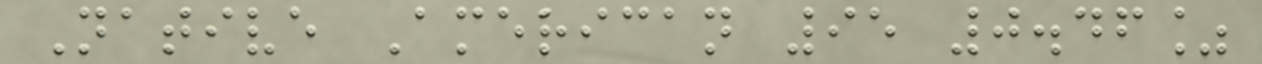Native American 95 0.46%
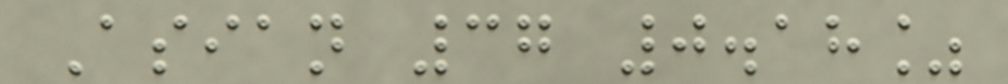Asian 37 0.18%
